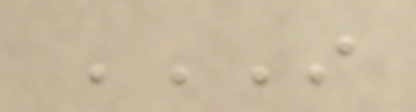IN
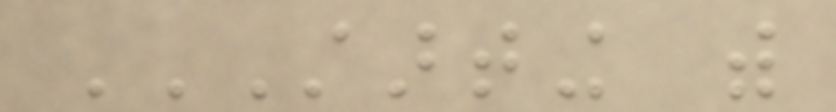STARTING WITH
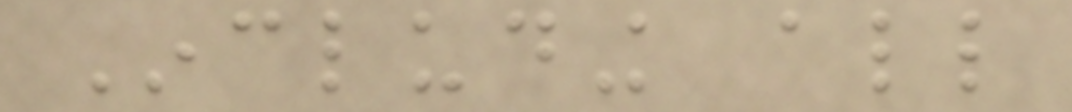Including all
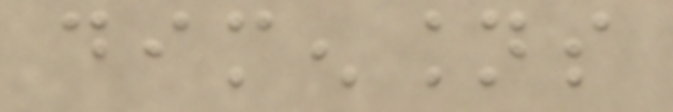dimensions
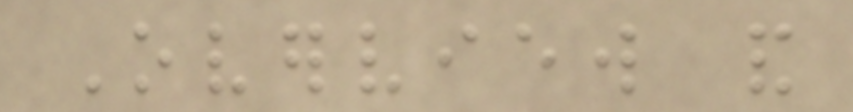Overview and
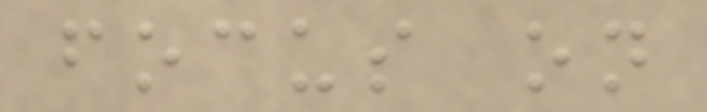focus on
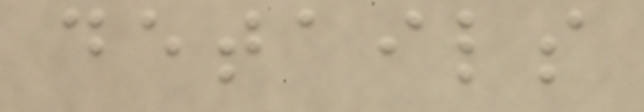details
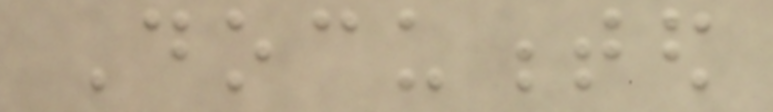Documented
